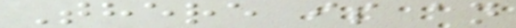There is an
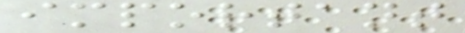important
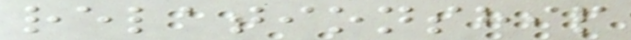relationship
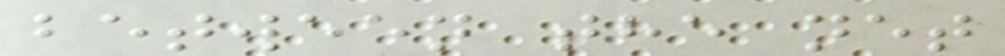between the net
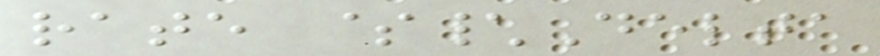rate $\Delta
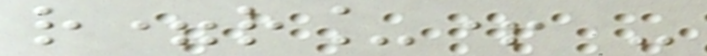r=r_+ -
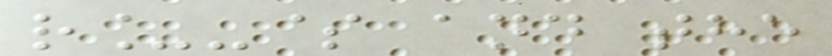r_-$ and the
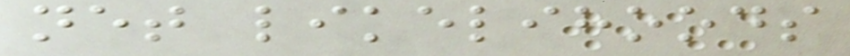net likelihoods
